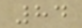84
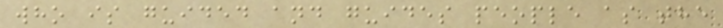who is guided and guides people as the
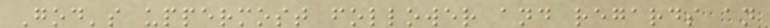God's uppermost follower and regards an
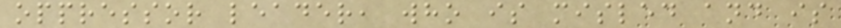oppressor leader, who is misled and is
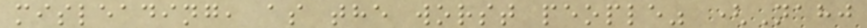misleading, as the worst people" (Nahj
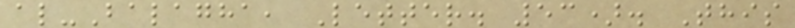al-Balagha, Letter. 53). This
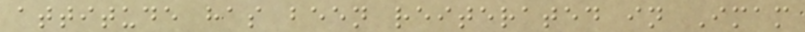attitude has been reiterated in Imam
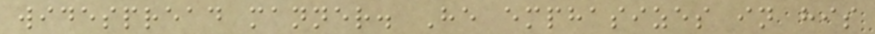widespread manner. He emphasizes in his
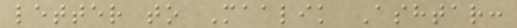letter to Maalik Ashtar:
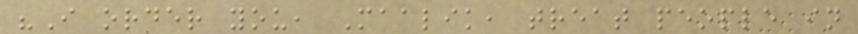"I order you, Maalik, treat people in
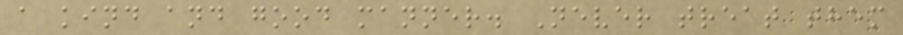a kind and good manner. Never treat them
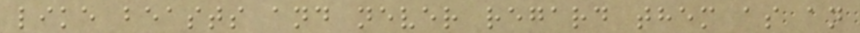like beasts and never regard them as an
